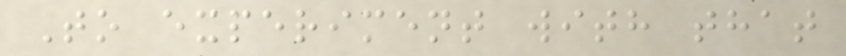To experiment with that
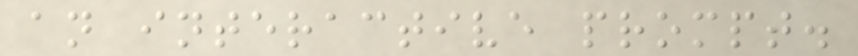an interactive prompt.
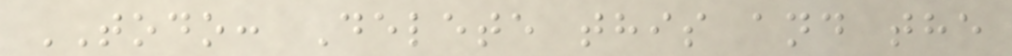TODO: Delete this and the
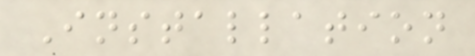Installation
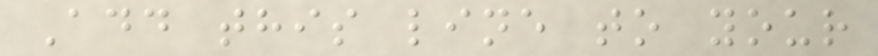Add this line to your
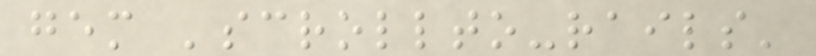gem 'scrollto-rails'
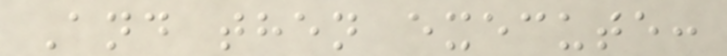And then execute:
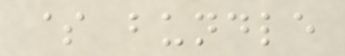$ bundle
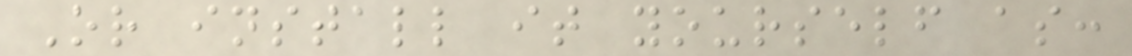Or install it yourself as:
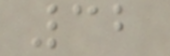32
